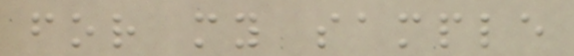for my sample
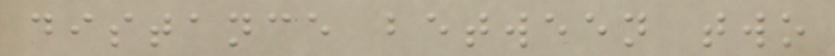distance between two
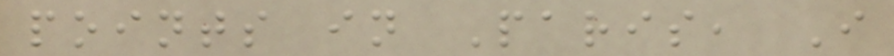points in Paris, I
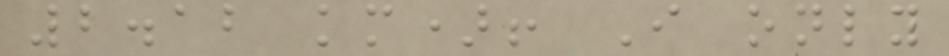2.12 km)! I only
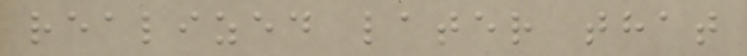realized later that
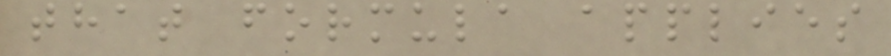that formula applies
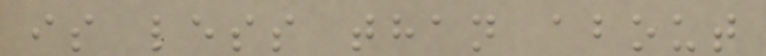is less than about
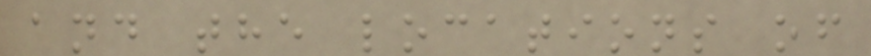and the locations of
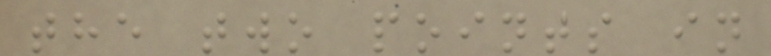the two points in
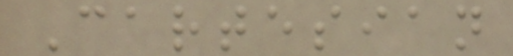Cartesian
